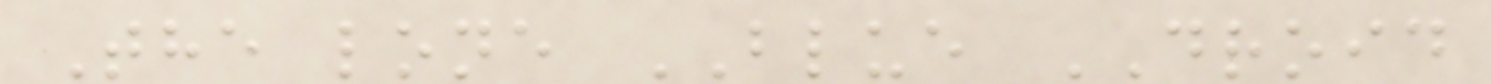The lone BLUE DROID
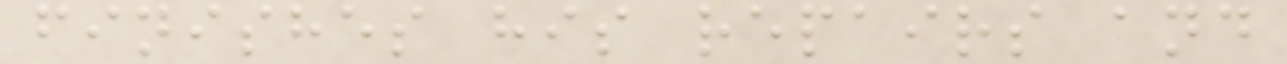finishes his repairs and
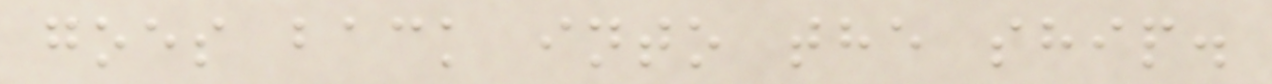goes back into the ship.
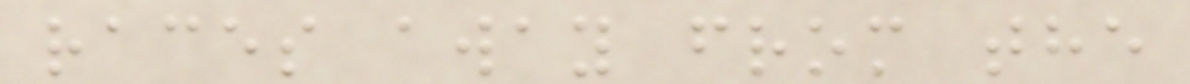races away from the
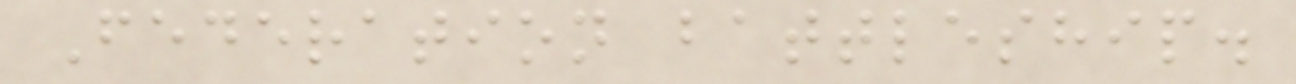Federation battleship.
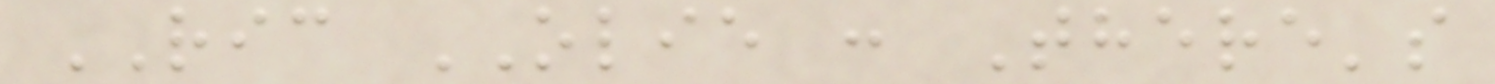RIC OLIE : There's
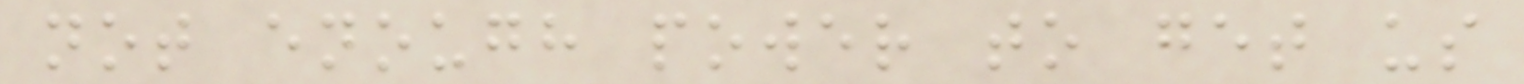not enough power to get us
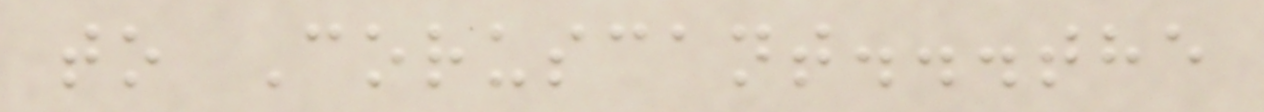to Coruscant...the
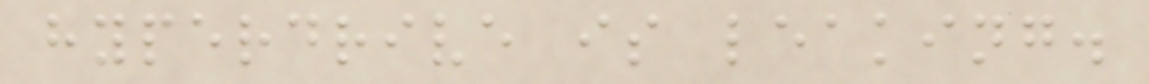hyperdrive is leaking.
